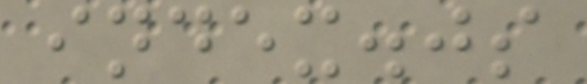index.js
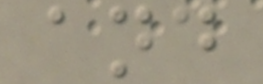and
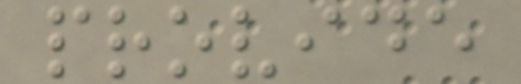provide
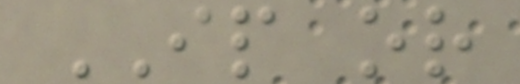IP or
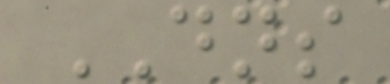DNS
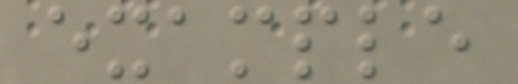example
